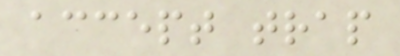accept trap
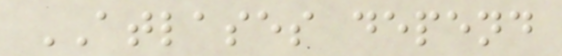ATLASES depend
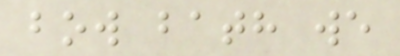bow bath we
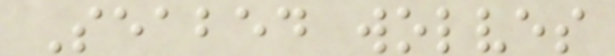Seabed wolves
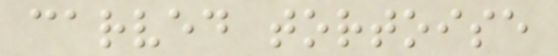carved tortoise
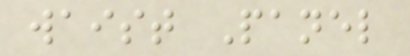waist Panel
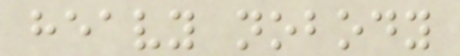heavy nobody
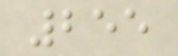255
